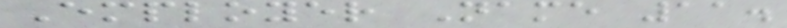Employer Name 11.
